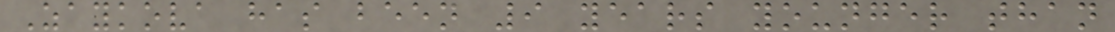Zaykova has been 9 years younger than
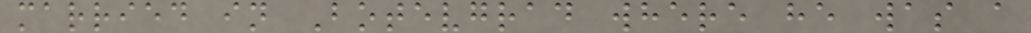married in Botevgrad where he was a
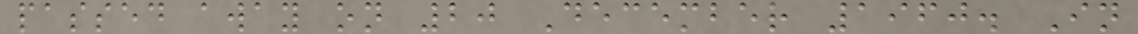passed away on 20 December 1960. In
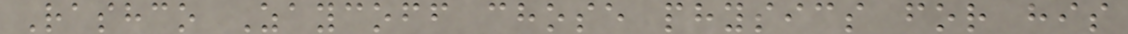Rashco Zaycoff chose physics for his
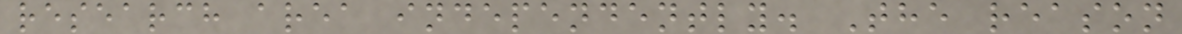research area independently. The reason
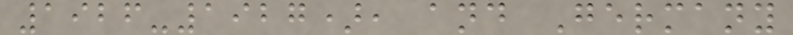1926-1927), and Germany
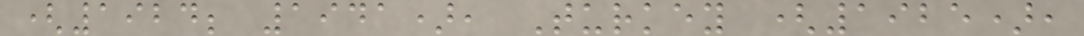(1924; 1941), Turkey (1925),
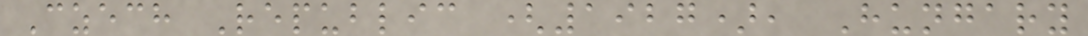Czech Republic (1927), Hungary
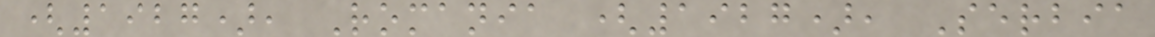(1927), Romania (1927), Serbia
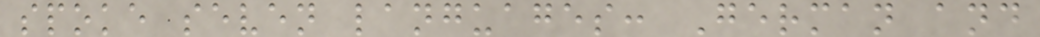spoke seven languages: German and
